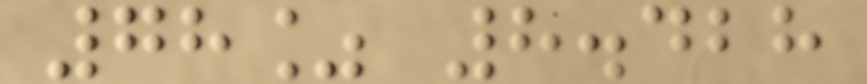78% 8.428
